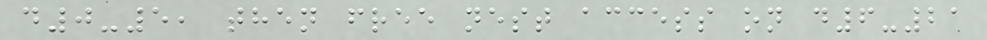d0-5, then free nest access on d6-21
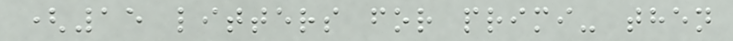(15 litters for primi- then
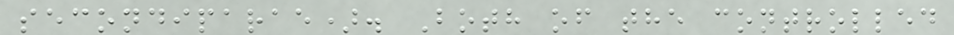secondiparae). Both of the controlled
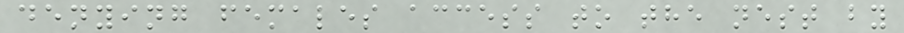denying females access to the nest by
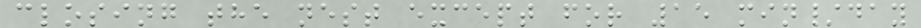closing the nest except for 15 min/day
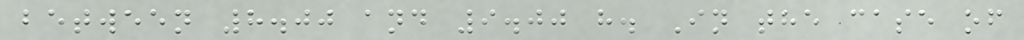between 8.00 and 9.00 h. In the case of
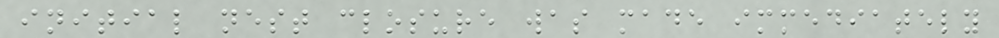initial nest closure was made immediately
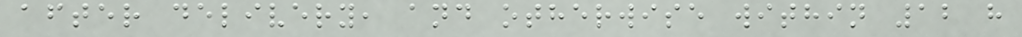after delivery, and otherwise within 12 h
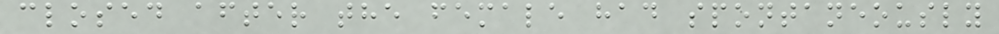closed after the female had spontaneously
